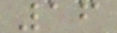16
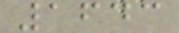1643
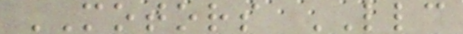MOTORS LLC
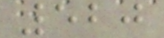520
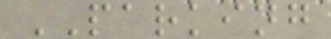PARKING
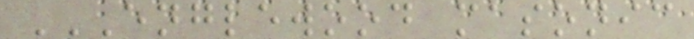ENGLEWOOD MASONIC
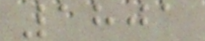1801
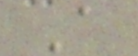A
